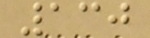130
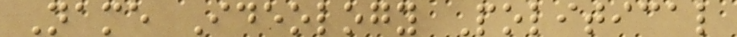Name Ideology Political
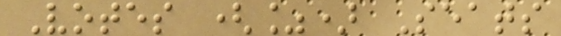Votes (%) Seats
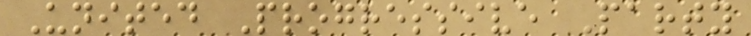United Progressive Party
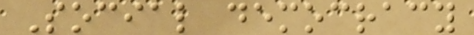Social democracy
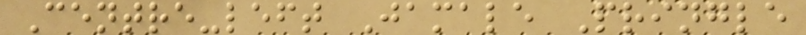Centre-left Jamale Pringle
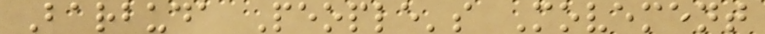Barbuda People's Movement
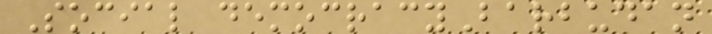Social democracyBarbudan
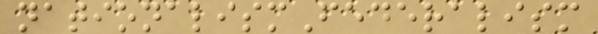nationalismFederalism
